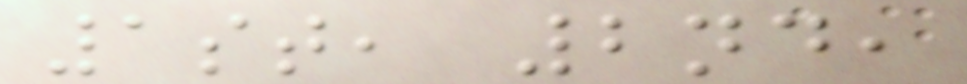1st, 2nd,
